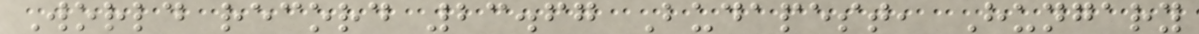World record 23.67 Budapest, Hungary
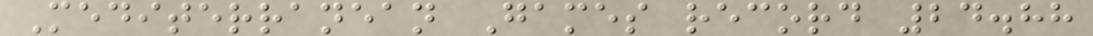Mediterranean Games record 24.88
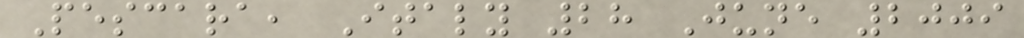Pescara, Italy 28 June 2009
